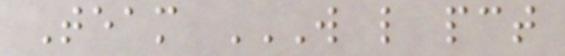Team W L PCT
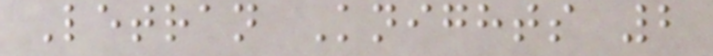Letran Knights 2
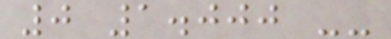0 1.000 --
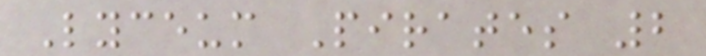Lyceum Pirates 2
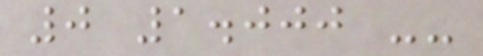0 1.000 --
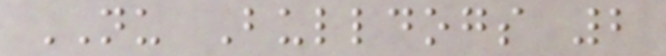NU Bulldogs 2
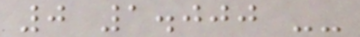0 1.000 --
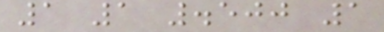1 1 .500 1
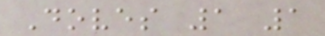Doves 1 1
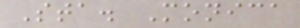Sta. Monica
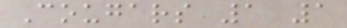Cougars 1 1
